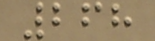268
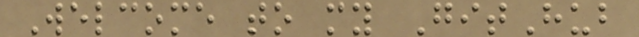Welcome to my GitHub
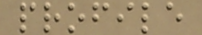profile
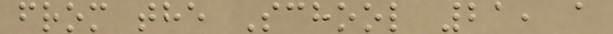from the School 21, a
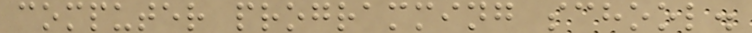computer programming school.
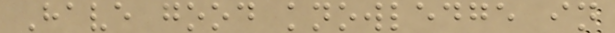Have good knowledge in
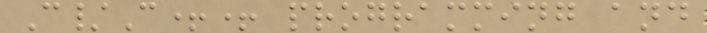C/C++ programming and
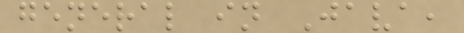general in Java,
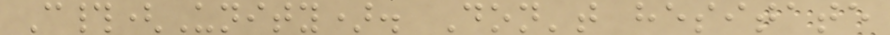C#(Unity). Don't hesitate
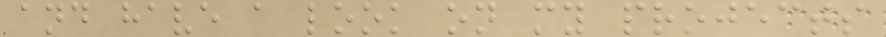and have a look on my projects
